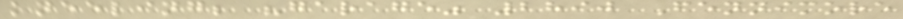kneeling; "garage" 2890 Fennimore
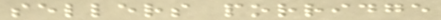sellers porridge
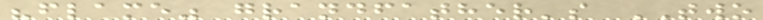"flame" grandfather's TWO
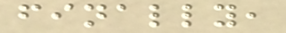finally,
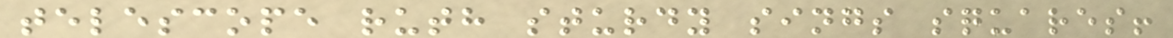telescope ruth sturdy sings squares!
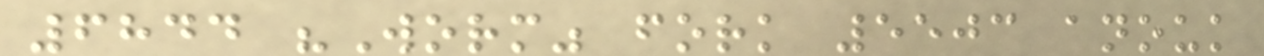6844 "Worm" fork 5503 anouk
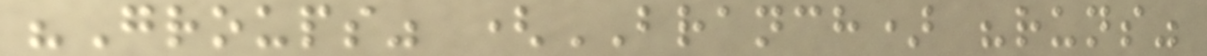"Groups" (BRANCH) "runs"
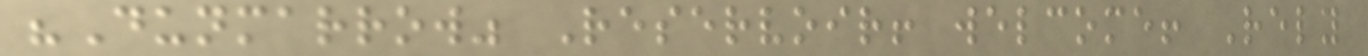"Dunmarrow" Reservoir! welcome! Rely
